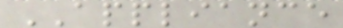APPLIANCE
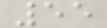55
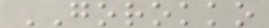GOROKKO
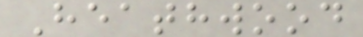Heathwood
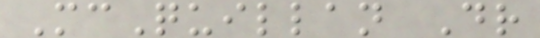McQuillan Dr
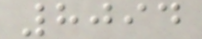8094
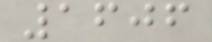1606
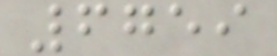6759
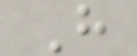H
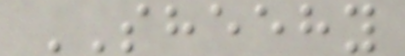SHEEHY
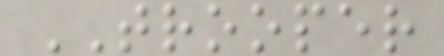TROOPER
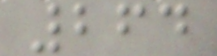264
